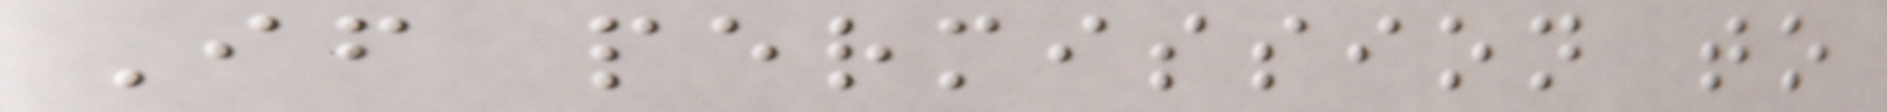If permission to
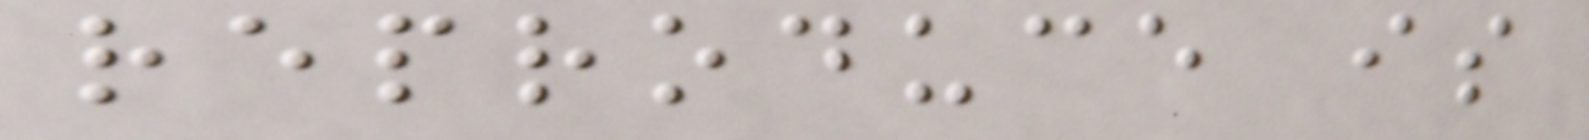reproduce is
